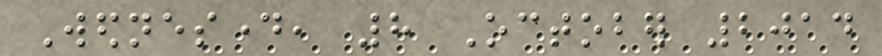Wednesday, 8 October 2014
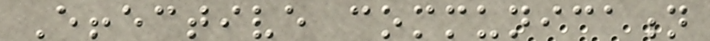Effective communication
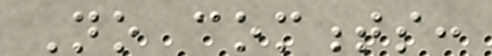No comments:
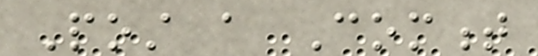Post a Comment
